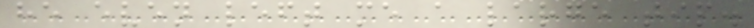he even left me a large tip.
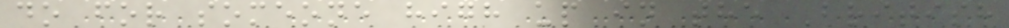do for someone high up in the British
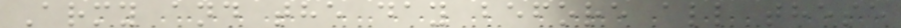Army and the day before all these
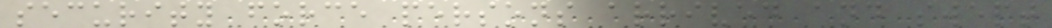security force persons arrived and swept
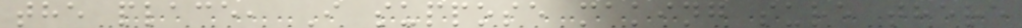the place, I suppose making sure there
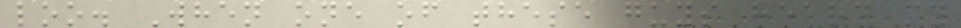loo. When one of these guys heard my
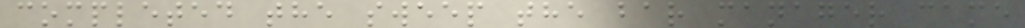completed the sweep the bar manager came
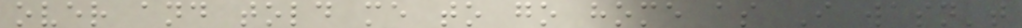over and told me to go home as I wasn't
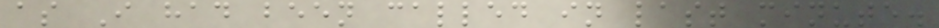as I had been called in last minute.
